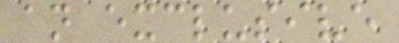an exclusive
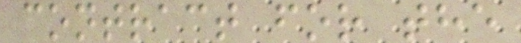contract for the
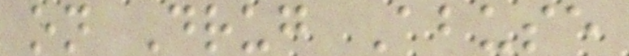on Drug Abuse
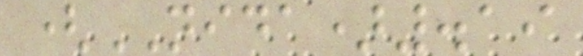(NIDA).19
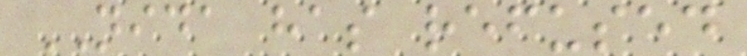NIDA has refused
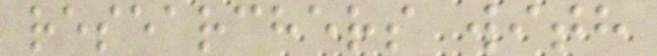researchers with
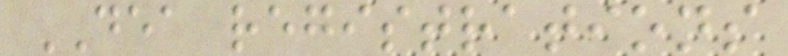DEA registrations
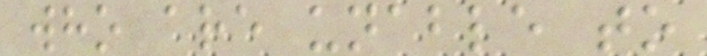who are unable to
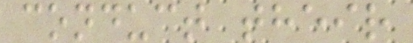conduct their
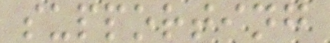supporting
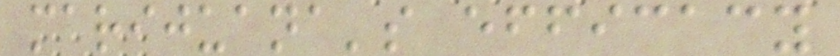marijuana's efficacy
